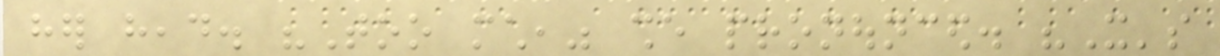her head. "Too much," she pronounced. "It's
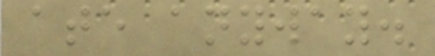ate anyway.
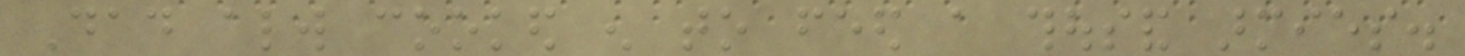Dad always cooked enough to feed a thousand armies.
